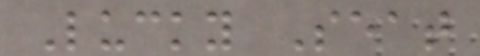Lucky Seat
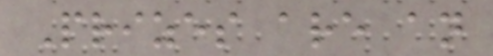Prizes are an
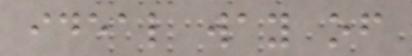ideal way of
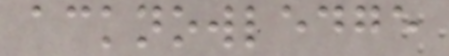acknowledge
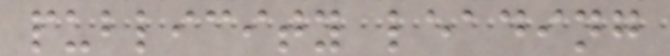publicity leading
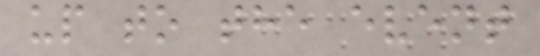up to the event
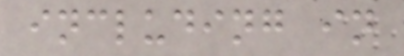including in
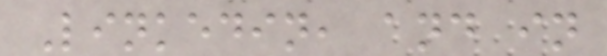Linkedin, and in
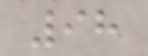98
